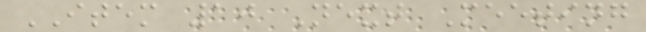ITEM 10 Next Meeting
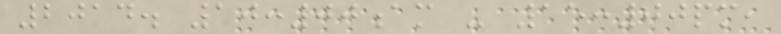2014. 10:00am - 15:00pm,
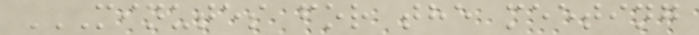MINUTES FOR THE MEETING
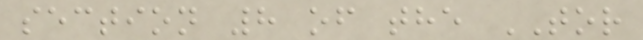section 8 of the TOR
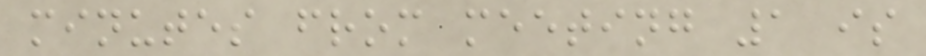minutes from meeting 1 is
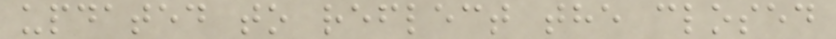updated to reflect the closed
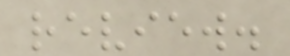review.
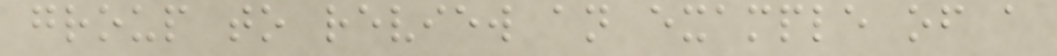group to review an example of a
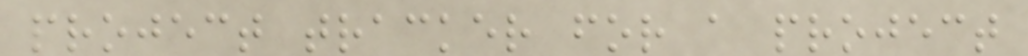project tracker for a project
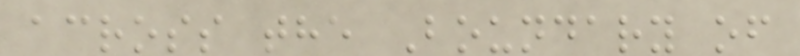across the Boundary of
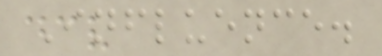Influence.
